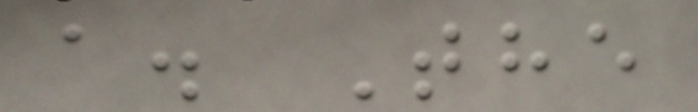a. The
